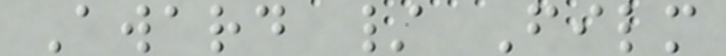Award / Film
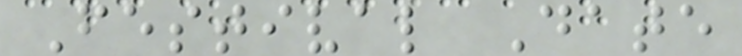Festival Date
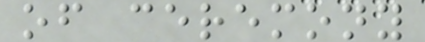of ceremony
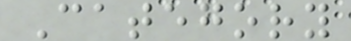Category
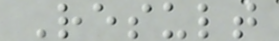Result
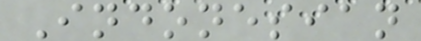Indonesian
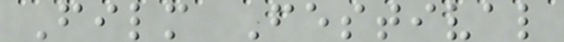Film Festival
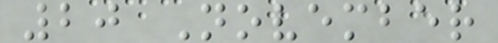20 November
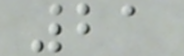21
